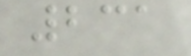231
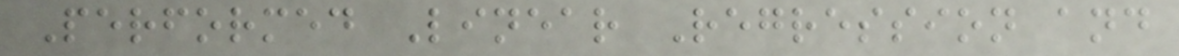Performed Linear Regression and
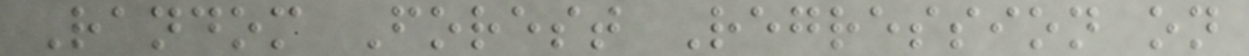Random Forest Regression on
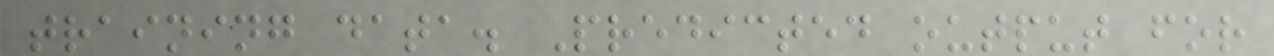training data. Predicted output for
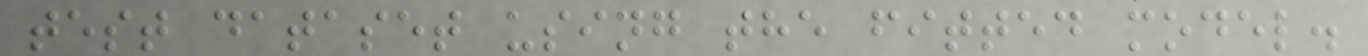test dataset using the fitted model.
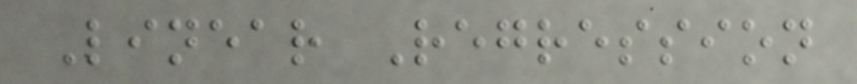Linear Regression
